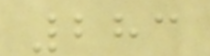283
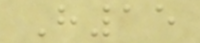H15
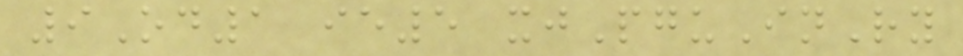9Od1 ie5 xjPguInRy
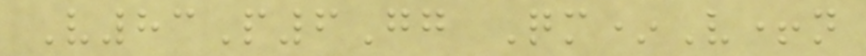V83P6Gg Qm*V+n
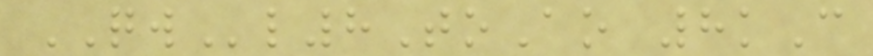QWl8ToAo 8kC
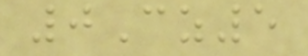0Cz5
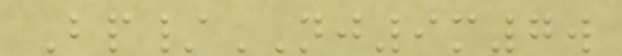Bp/NJ9m7w
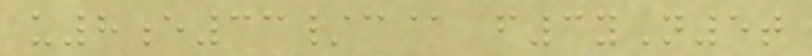u8e33/c@ f3yN5t
